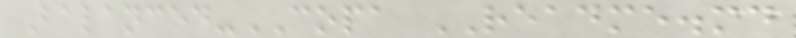Balanced-COPA README.md
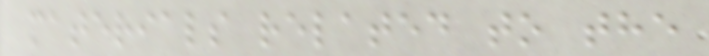materials related to the
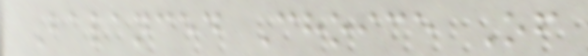Balanced Choice Of
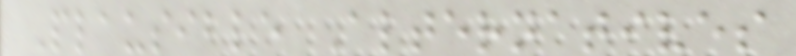Plausible Alternatives
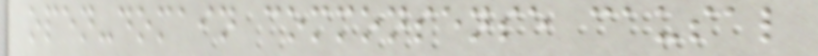open-domain commonsense causal
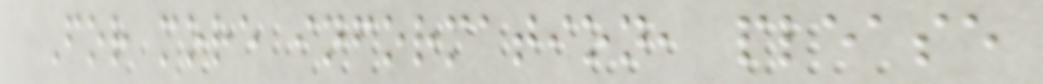For more information, please
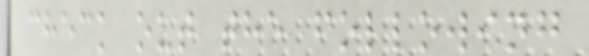check out the following
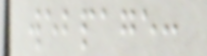webpage:
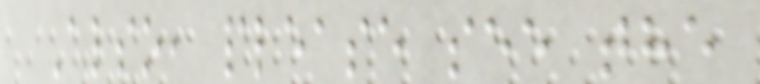Also, please see the
